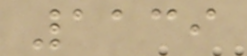1139
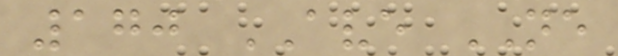170 AVE NE
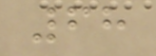68
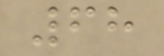68
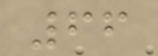66
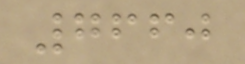7660
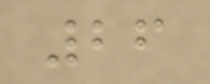26
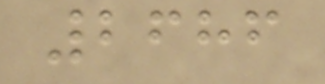2686
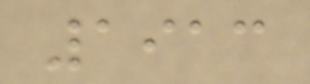1913
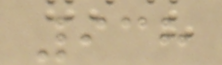938
